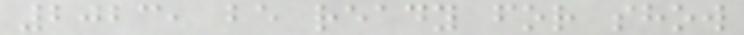2023, be ready for show
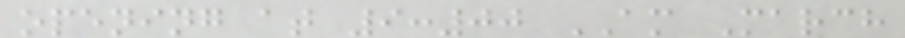opening at 9:00 AM March
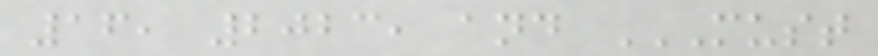16, 2023, and MUST
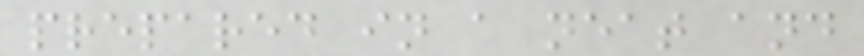prepared in a neat and
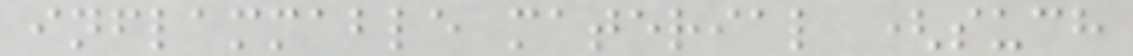inflammable material (such
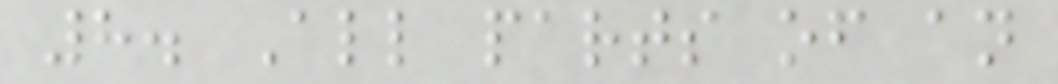8. All parts of an
